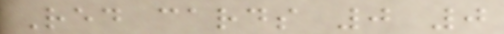Red cards 0 0
